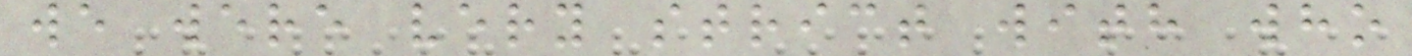we were very strict with who
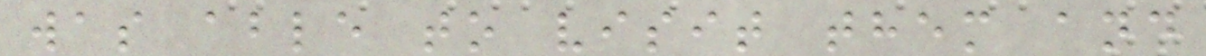was able to visit them and
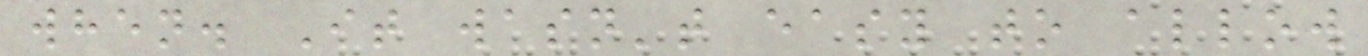when. It wasn't easy to allow
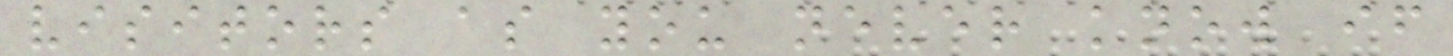visitors as you never know if
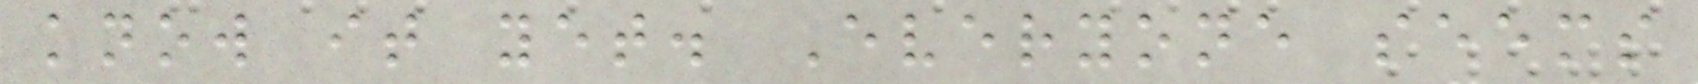know it yet. Everyone seems
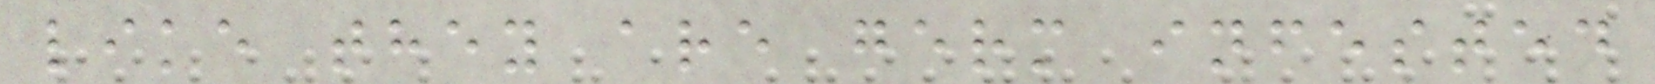like they are germ infested
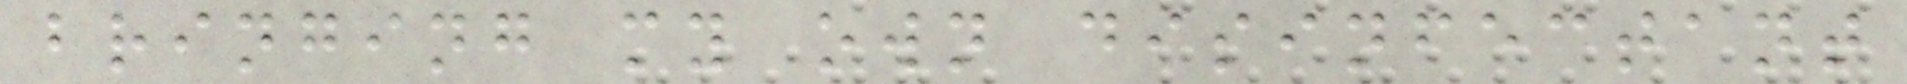bringing my own disinfectant
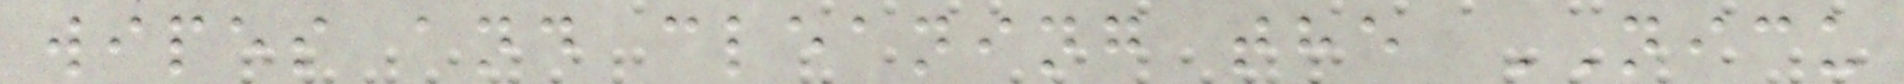wipes and cleaning the NICU
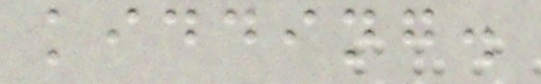kidding.
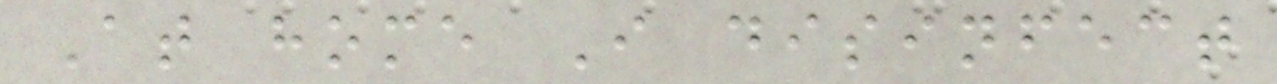At home I disinfect
